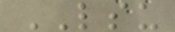LSU
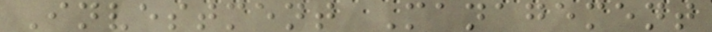Investment Management
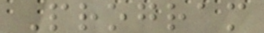Program
